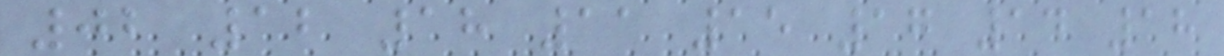02 12 18 11 15 17 14 18
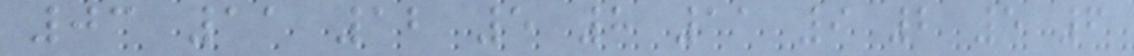03 11 12 5 8 11 9 2 5 6
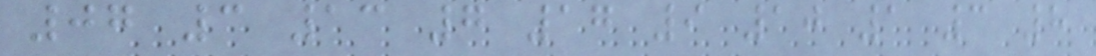07 3 13 7 17 9 10 1 3 8
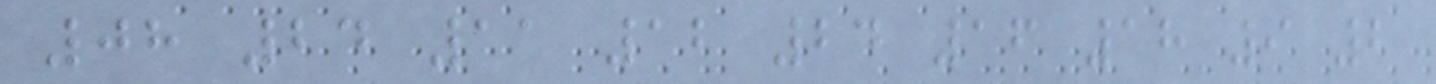08 24 11 12 24 16 18 9 2
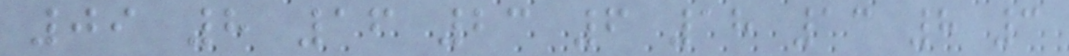09 8 16 23 6 18 13 8 3
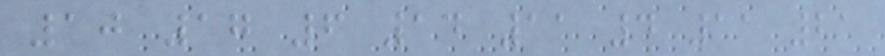10 17 6 14 11 4 11 21
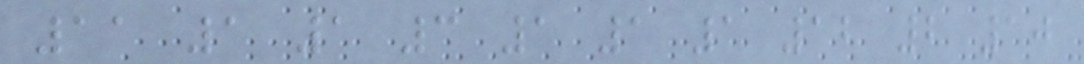11 1 1 3 1 1 1 12 2 10
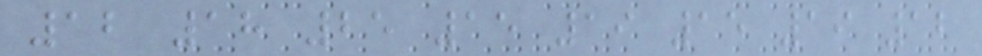12 18 25 15 19 15 19 12
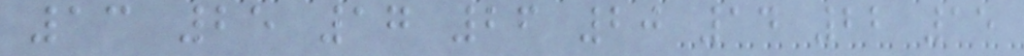13 25 17 26 20 14 22 15
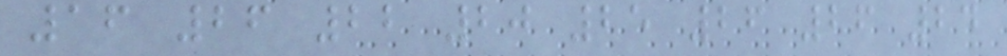16 26 22 20 25 26 26 24
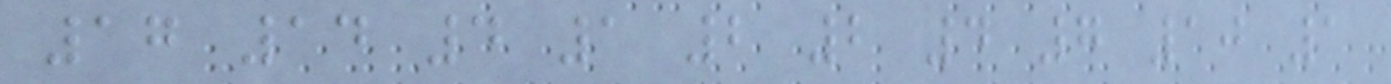17 14 4 1 2 2 4 7 10 1
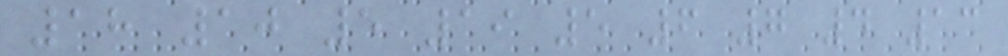18 10 5 19 5 6 7 4 13
